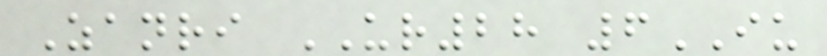Zanri UR28 6IU
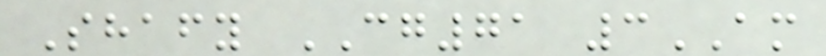Shafy CG71 3AM
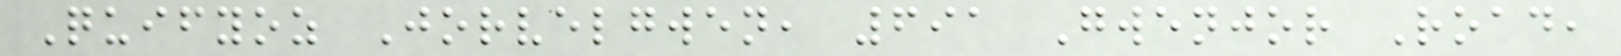Quifyoz Jorvelgwen, 691 Gwenjor Road,
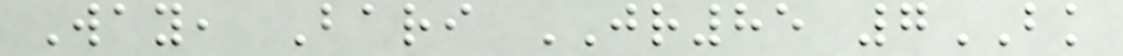Way, Bari JR85 7BK
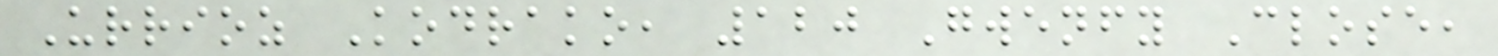Urrioz Kodrako, 120 Gwenfy Close,
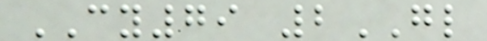CY79 2GL
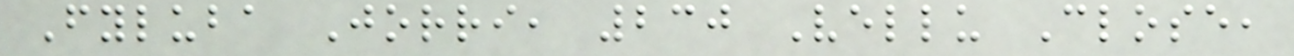Fyluba Jorri, 230 Vellu Close,
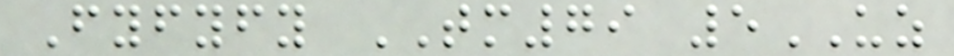Fyfyfy TM79 5UZ
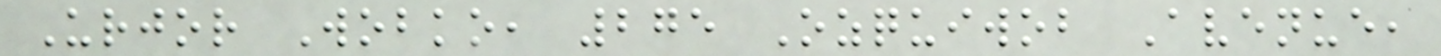Urjor Wobko, 275 Ozquiwob Avenue,
